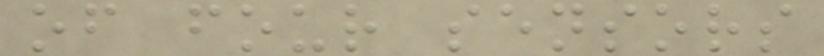of four sensors
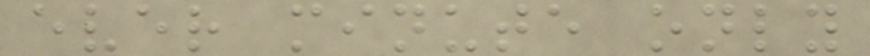ever minute only
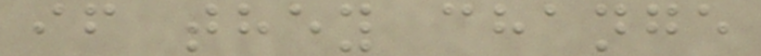if they change
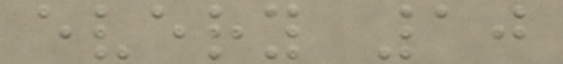every 10
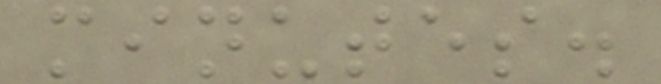minutes.
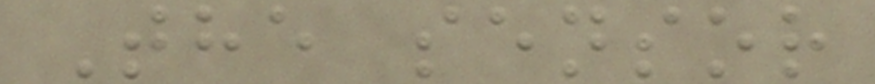The sensor
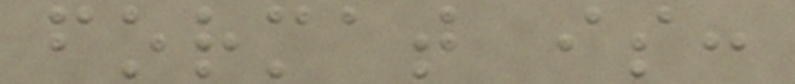format is:
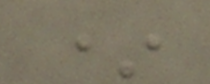*
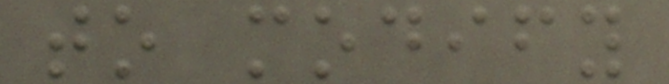to modify
